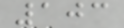103
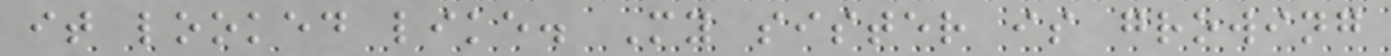it looked like. My sister is growing
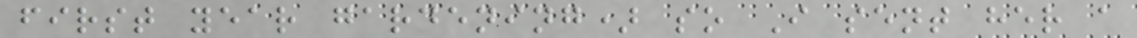first year gardening) so I sent her a
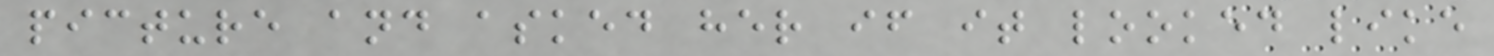picture and asked her if it looked like
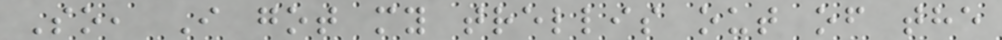So, I got my trellis out of the
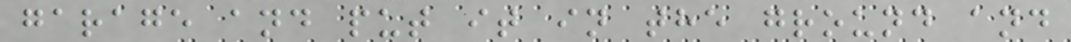garage and put it in the ground and
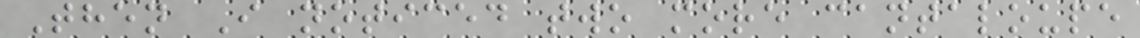Then I noticed two more cantaloupe
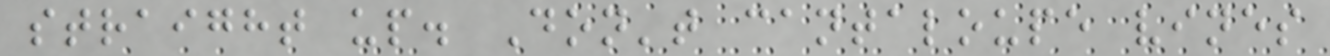straight up. Don't cantaloupe vines
